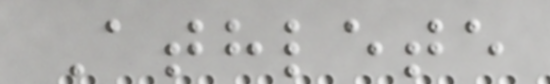Athlete
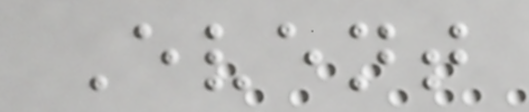Event
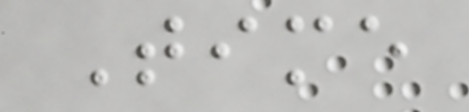Time
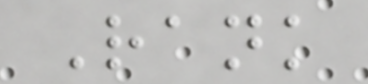Rank
